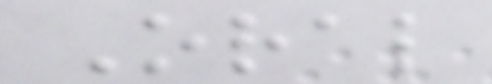Oral
